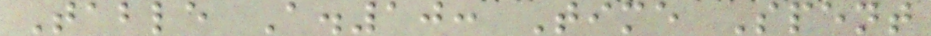Table A.10: Time Spent
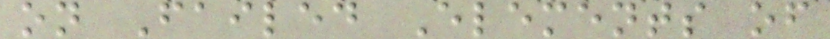on Failed Elements of
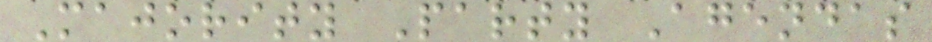Majority Party Agendas
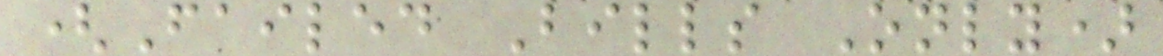(Failed Bills Only)
